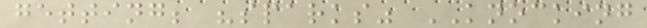getting; "sparks" KNOCKING
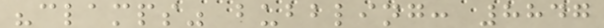"clamps" bubbling: 8847
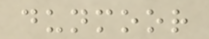dunmoor
